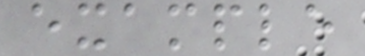example
